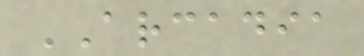ARCADIA
